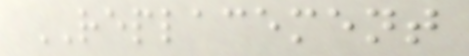REPLACEMENT
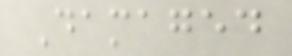Damaged
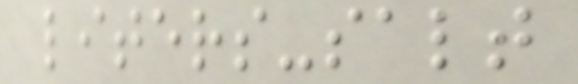liters-salt
